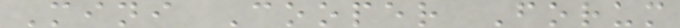Mini Cooper Forum
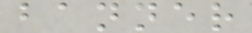banner
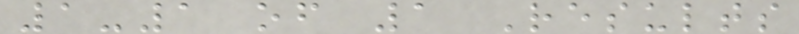1-1 of 1 Results
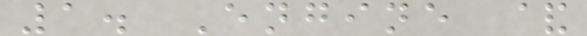1. Engine &
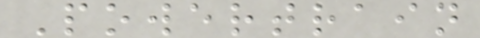Powertrain
